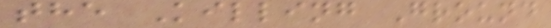the Killing Ground
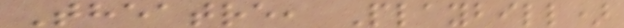Theatre, Playbill)
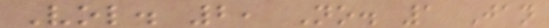Vol. 2, No. 1 Jan
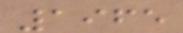1965
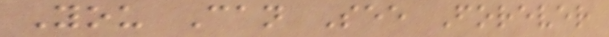You Can See Forever
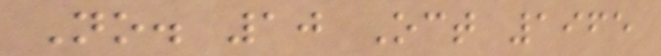No. 10 Oct 1965
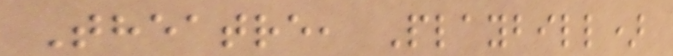Theatre, Playbill)
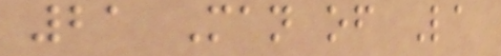21 Man of La
